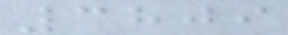3809
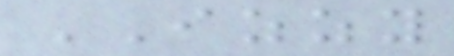IZZY
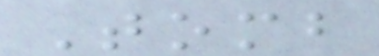Tomb
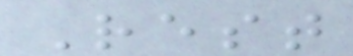Rest
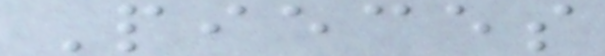Pieces
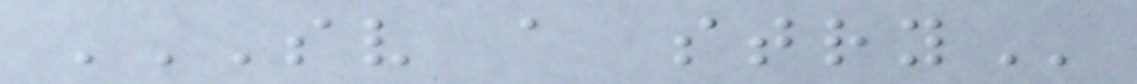SV A STRY
